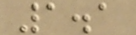1.1
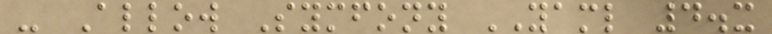- Allow Symfony YAML 4.x
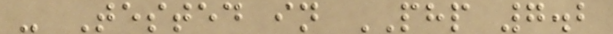- Tested in PHP 7.2
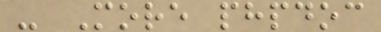- More phpdoc
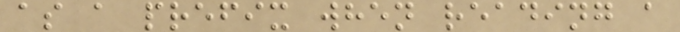as a prefix when reading a
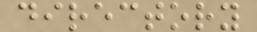directory
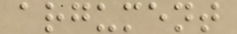argument
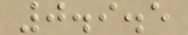0.9.5
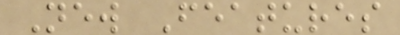New Features
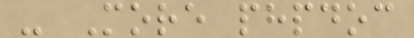- More phpdoc
